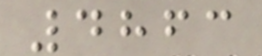4863
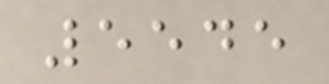5545
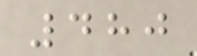480
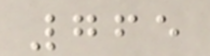765
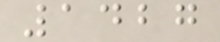1427
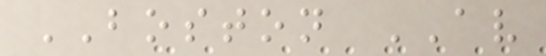BOSTON AV
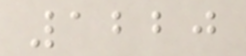1220
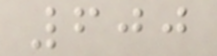600
